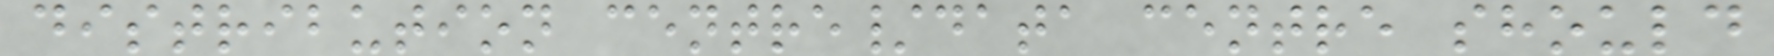distribution centre/data centre should
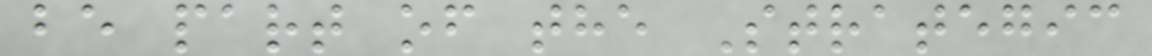be part of the Strategic
